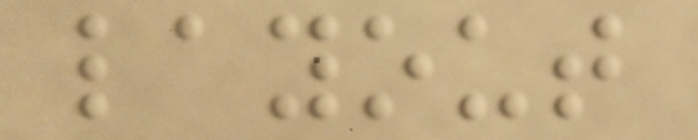layout
